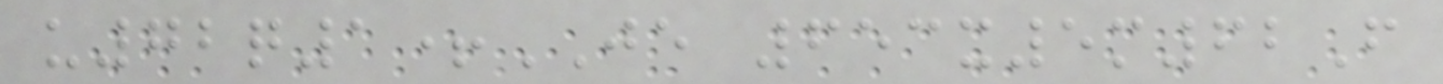u72q1+JE 653x5m62F
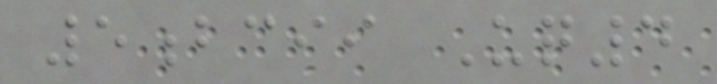5bcii Uq4
